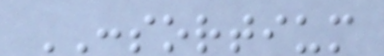CONSORTIUM
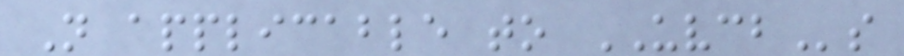Not applicable to UVCBs
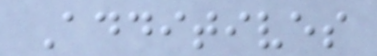Additives
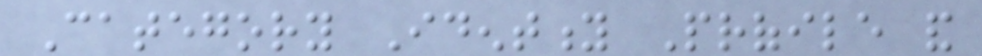Category Identity Profile and
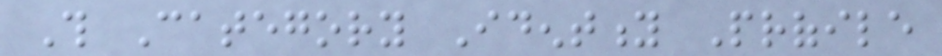This Category Identity Profile
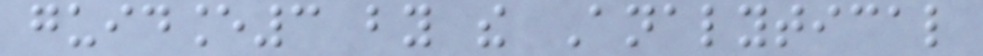guidance3 by the Analytical
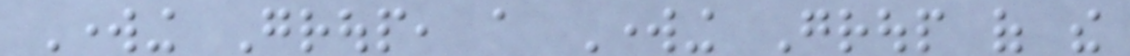Working Group, a Working Group of the
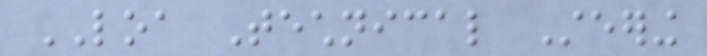LOA Technical Steering
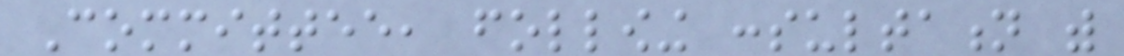Committee, following consultation with
